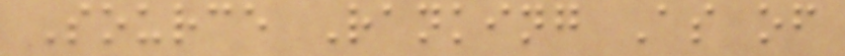Source Ranking As of
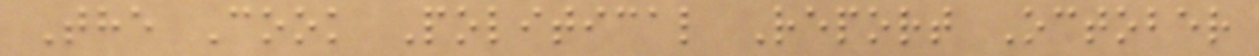The Cook Political Report October
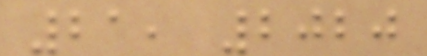21, 2020
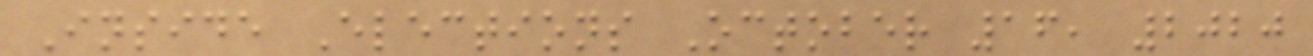Inside Elections October 16, 2020
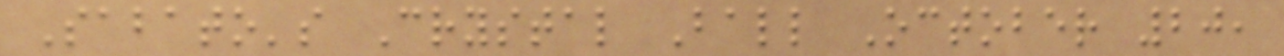Sabato's Crystal Ball October 20,
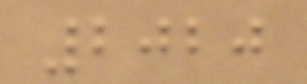2020
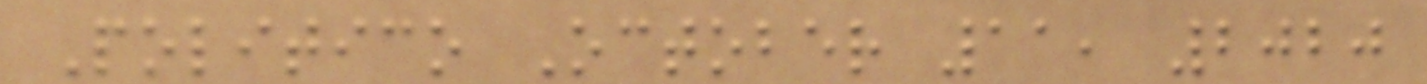Politico October 11, 2020
